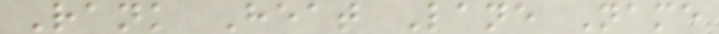Rank Heat Lane Name
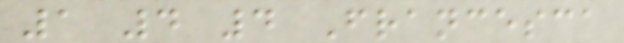1 4 4 Francesca
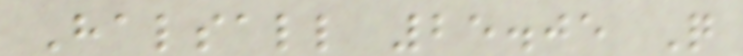Halsall 25.05 Q
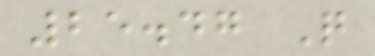25.47 Q
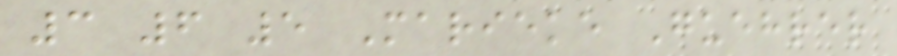3 6 5 Marieke Guehrer
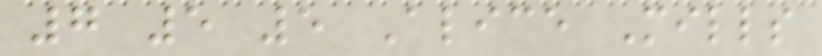7 5 5 Alice Mills
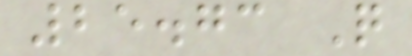25.73 Q
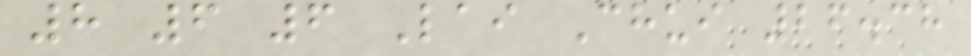8 6 6 Lai Chui 26.38
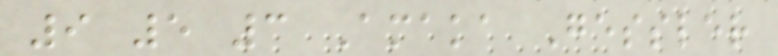9 5 3 Amaka Gessler
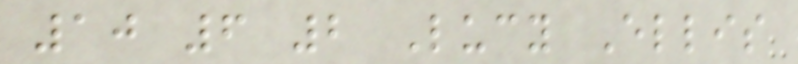10 6 2 Lucy Ellis
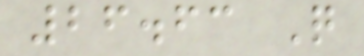26.63 Q
